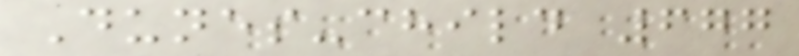Dunes-child 677
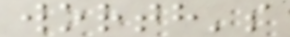worth's
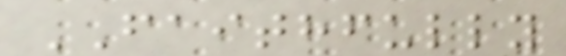FAITHFULLY
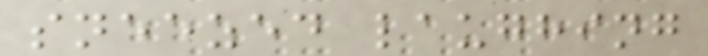sneezed laughing
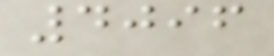4096
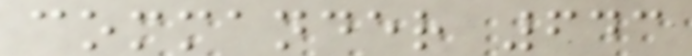commander 643
